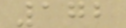172
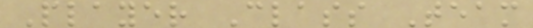Player Class Team
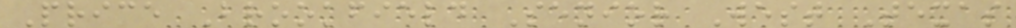Price Brookfield Senior West Texas
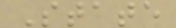State
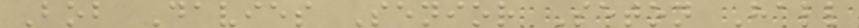Bob Davies Senior Seton Hall
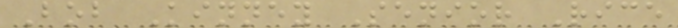Bob Kinney Senior Rice
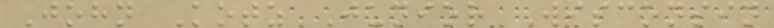John Kotz Junior Wisconsin
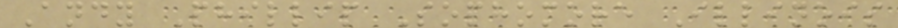Andy Phillip Sophomore Illinois
